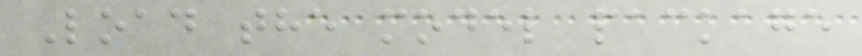Load the model package
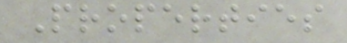Properties
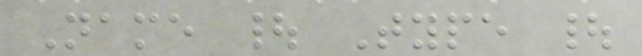Name | Type |
